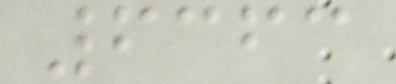6363
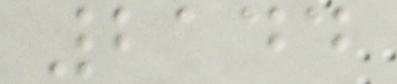2144
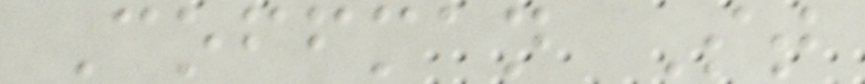Coffman St
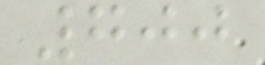700
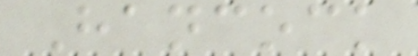Hancock
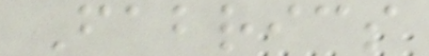Fabrics
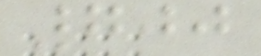700
